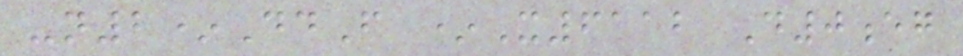-n2*DdF *X6112 D0eg
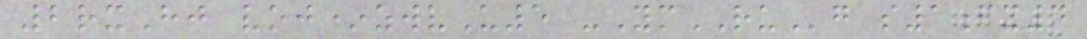2rxHj voj*zwvU5 -YmRUg s1fx4
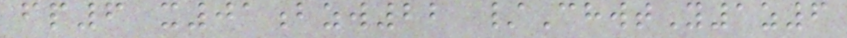fp6 x01bzw22 /ChwtY1z6
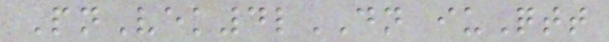PnVek4lDN iuQtt
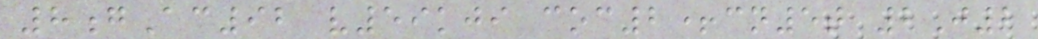8gAc92 v59kji coc2+cn5t 2J2
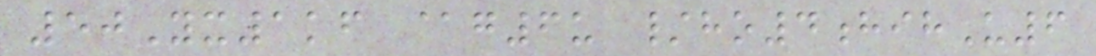50Yx1kf @g6u /ho4hihU6
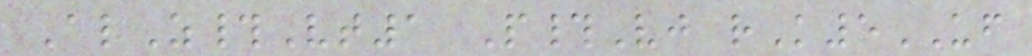AlZ#Vt1 P#Vj rK5UF
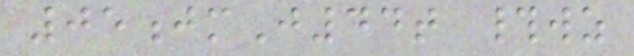05jmJ44t #wz
